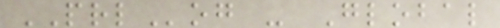PRLog - Global
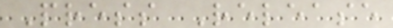Press Release
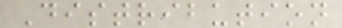Distribution
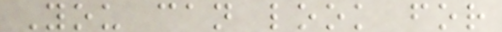You can look for
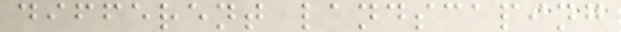different landscaping
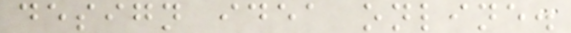design idea online.
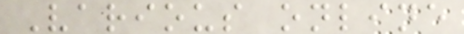Various online
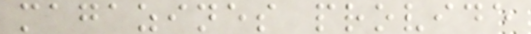magazines provide
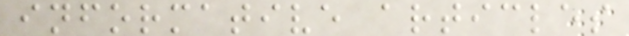informative articles
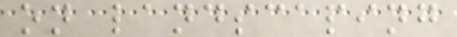on landscaping
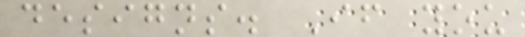designs. If you
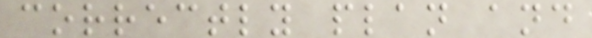correctly plan and
